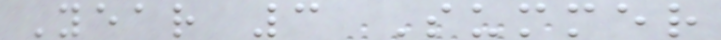Year 3 Summer
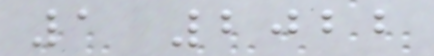1 2022
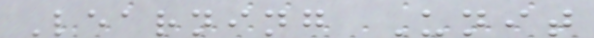Learning Unit
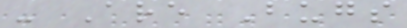- Are Bugs
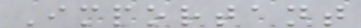Important
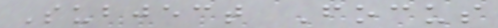Subject Focus
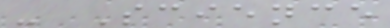- Science
